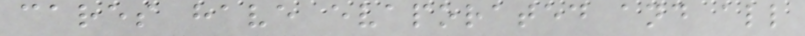cares have evaporated and all
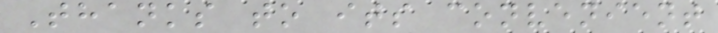Thanks to its convenient
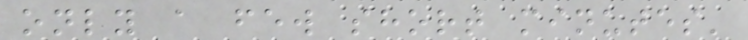only a few short minutes'
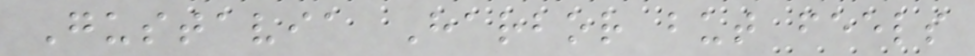Gustavia Harbor but feels
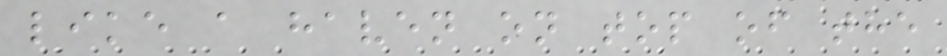like a haven on top of the
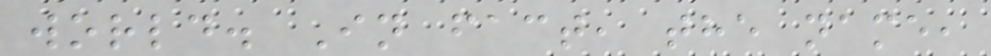world. In fact, the name,
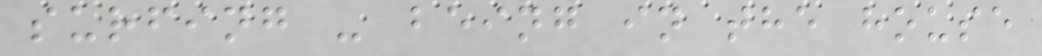surfing - being in the house
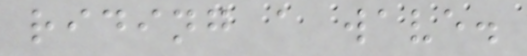riding a wave.
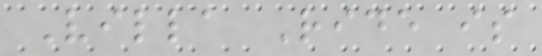Villa Ride is
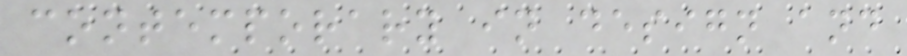contemporary in design and
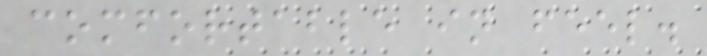comfortable in feel.
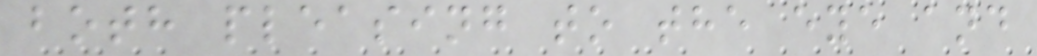both pleasing to the eye and
